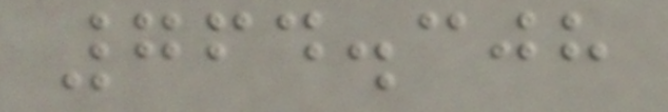764.308
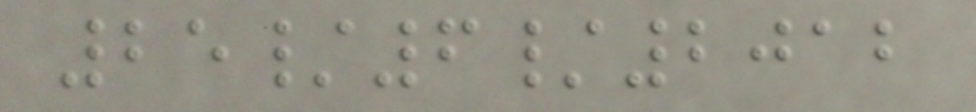25/6/2012
